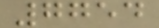7754
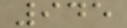945
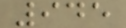945
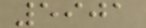5901
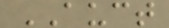AUCT
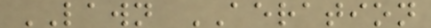LAWN AERATION
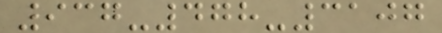937-478-3107
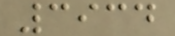3934
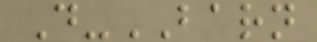D-BARN
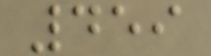459
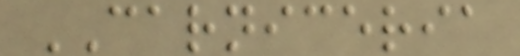CARNICERIA
